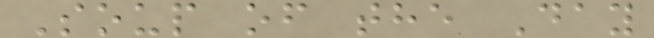Soup of the Day
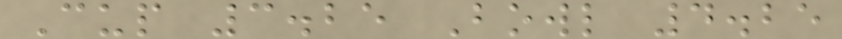Cup 3.25 Bowl 4.25
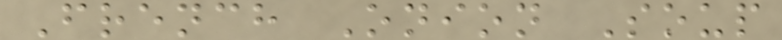French Onion Soup
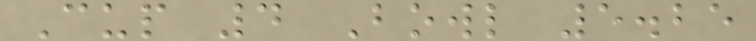Cup 4 Bowl 5.25
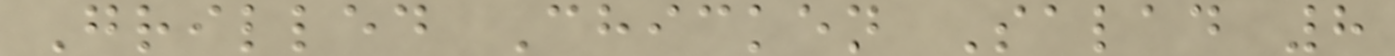Grilled Chicken Salad 8
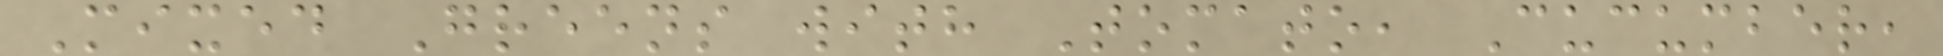Mixed Greens with Tomato, Cucumber,
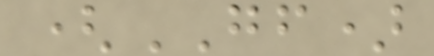(GF)
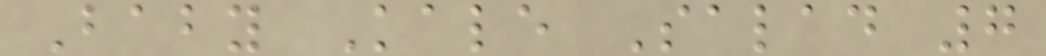Baby Kale Salad 7
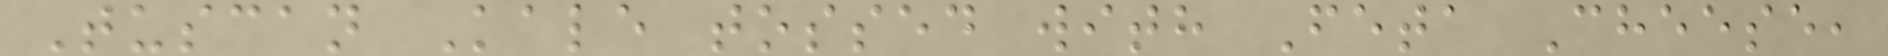Tuscan Kale tossed with Feta Cheese,
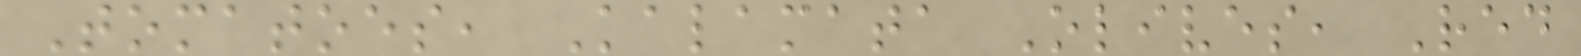Tomatoes, Kalamata Olives, Red
